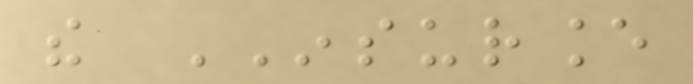the INSURANCE
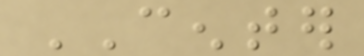CENTER
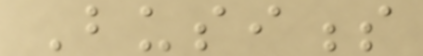Business
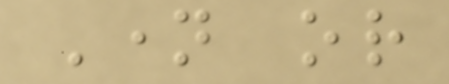Name or
